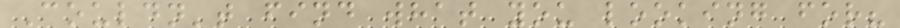Couldn't find what you looking for?
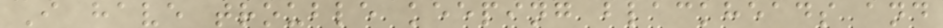I have trouble keeping blackheads and
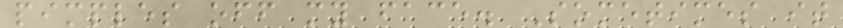pimples off my face. Sometimes it
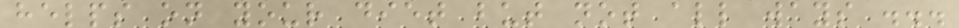helps on your diet but not all ways ...
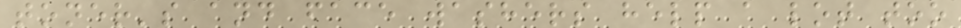toner's and face washers help a lot too
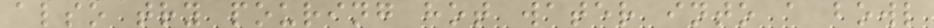also try pouring hot water into a bowl
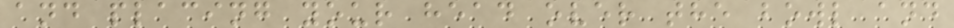and placing your head over the bowl and
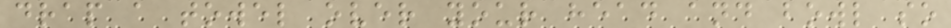drap a towel over your head and bowl so
